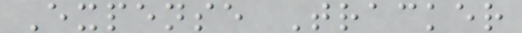Expense Tracker
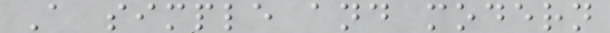A simple and modern
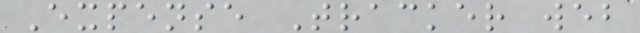Expense Tracker web
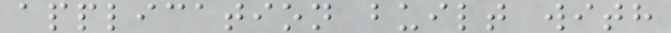application built with
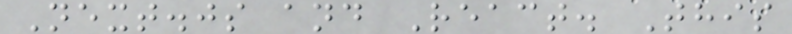Next.js and React. This
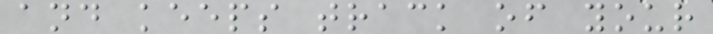and keeps track of your
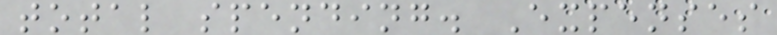total spending. Expenses
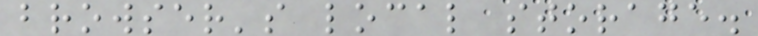browser's local storage.
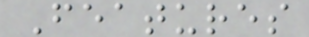Features
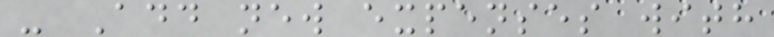- Add new expenses with
